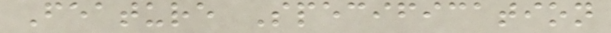Feature Specification
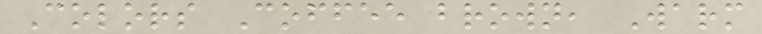Colors Coffee brown, Warm
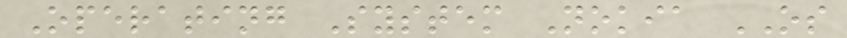Operating System Nokia OS
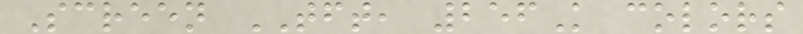Screen TFT, 256K colors
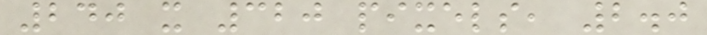240 x 320 pixels, 2.0
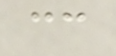cc
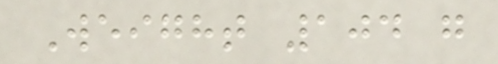Weight 104 g
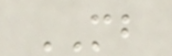MB
